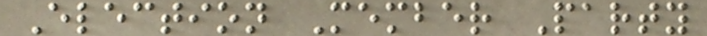Election Member Party
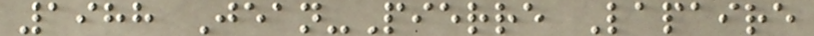1988 Jean-Pierre Lapaire
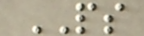PS
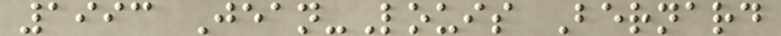1993 Jean-Louis Bernard
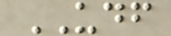UDF
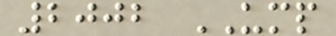2002 UMP
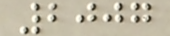2007
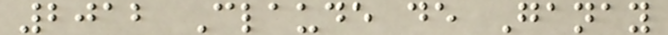2012 Claude de Ganay
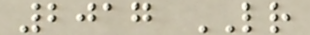2017 LR
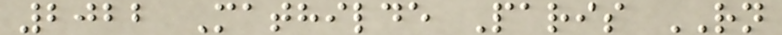2022 Mathilde Paris RN
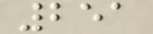251
